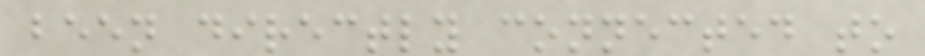been directly connected to
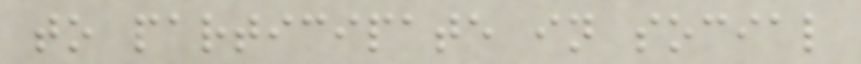to participate in social
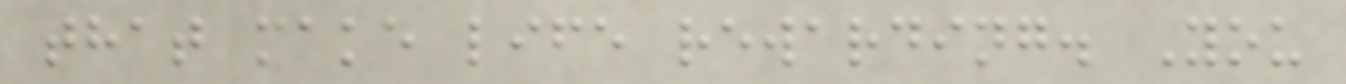that make life rewarding. You
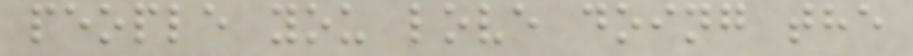people you love doing the
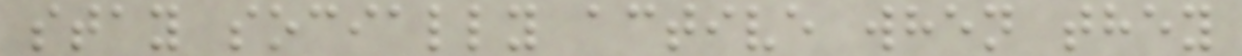stay socially active when they
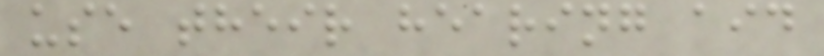use their hearing aid
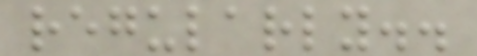regularly..
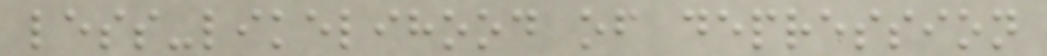less-likelihood of depression
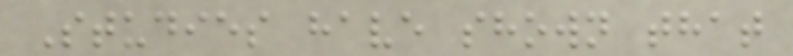Studies have shown that
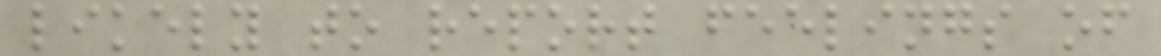likely to report feelings of
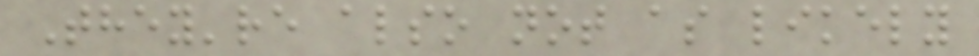They're also not as likely
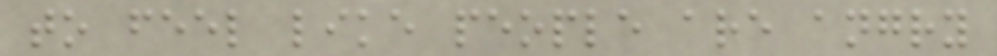to feel like people are angry
